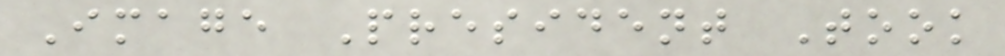Image President Took
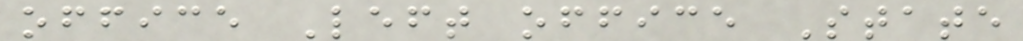office Left office State
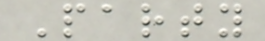Party
